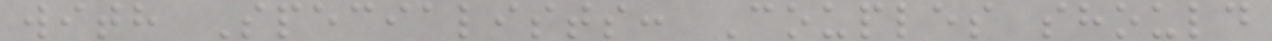with Specialists: Couples should
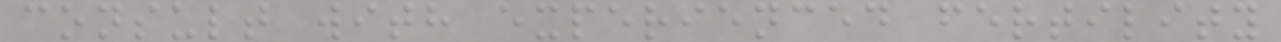consult with experienced fertility
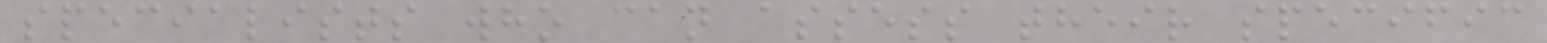specialists who can assess their specific
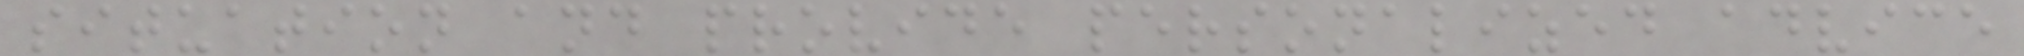situation and provide personalized advice
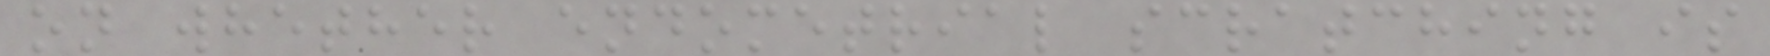on whether endometrial scratching is
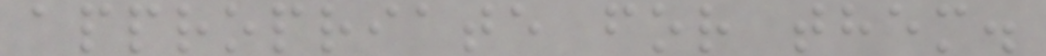appropriate for them.
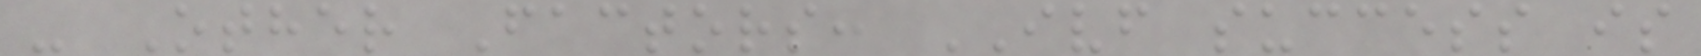- Other Factors: IVF success is
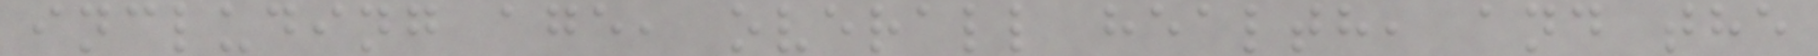including age, overall health, and the
